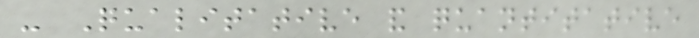- Qualitative and quantitative
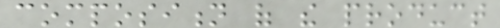composition of the product
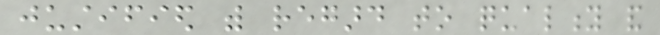justified with regard to quality and
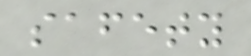safety
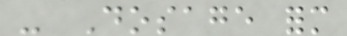- Dosage form
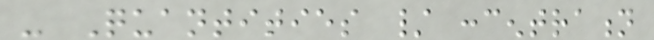- Quantities / concentration
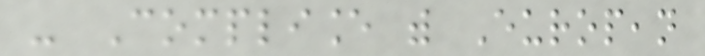- Compliance with European
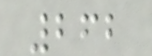262
